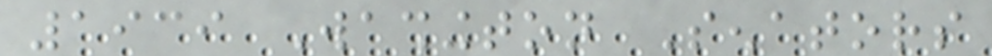1939 Washington Senators
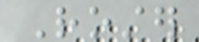Roster
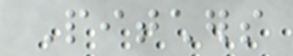Pitchers
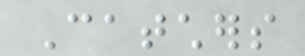Catchers
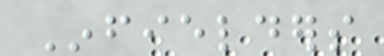Infielders
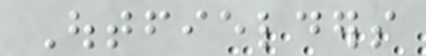Outfielders
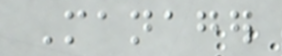Manager
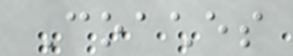Coaches
